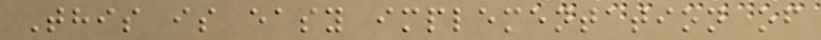This is easy implementation of
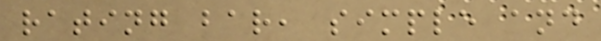rating bar, simple and
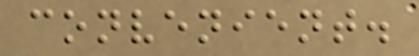convenient.
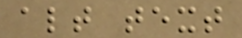alt text
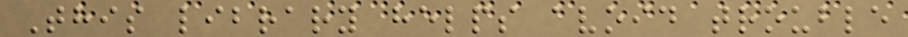This library helps avoid trouble
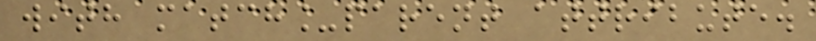with match_parent attribute.
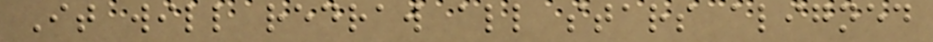It will redraw all stars aligned
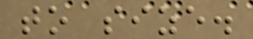to size.
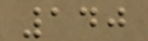140
